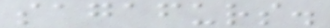sagafurs.
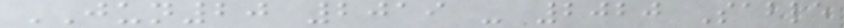JUN20 2019 - 2020 Sable
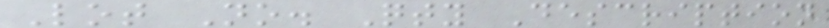Lot No. Qty Description
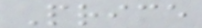Price
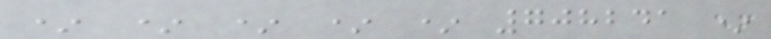* * * * * 708241 *
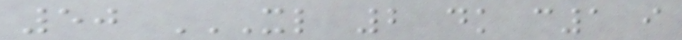50 XL 2 DK C1 I
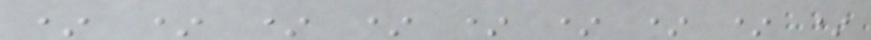* * * * * * * * *
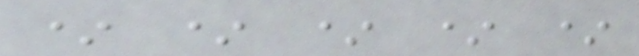* * * * *
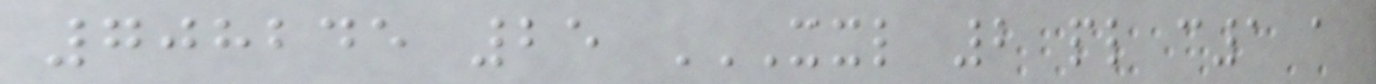708245 25 XXL 2 PL C1 A
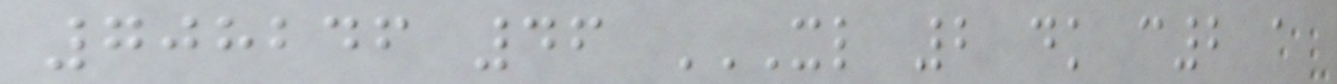708246 46 XL 2 DK C2 A
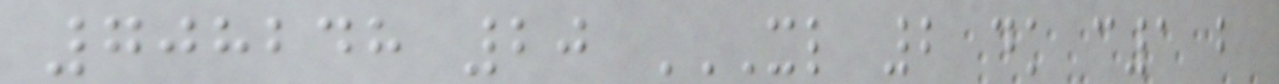708248 20 XL 2 DK C1 B
